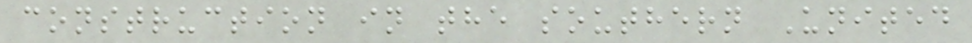construction in the southern United
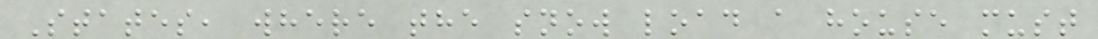States, where the snow load a house must
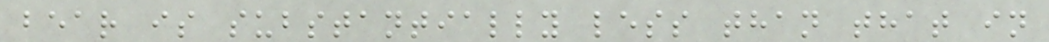bear is substantially less than that in
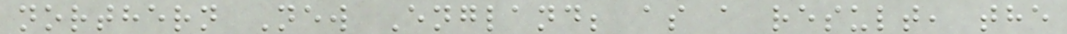northern New England; as a result, the
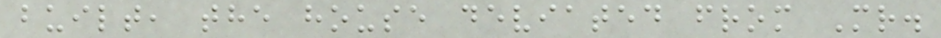built, the house deviated from Mr.
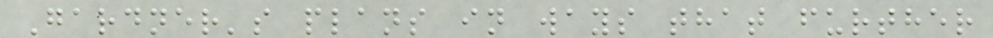Gardner's plans in ways that further
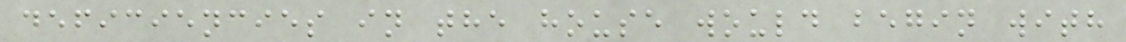deficiencies in the house would begin with
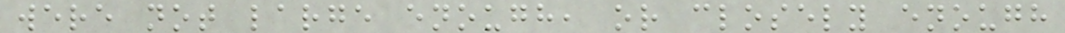were not large enough, or closely enough
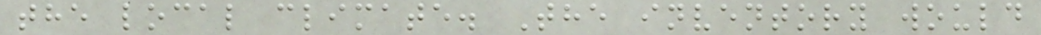the local climate. The inventory would
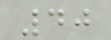40
